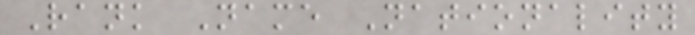Rank Name Nationality
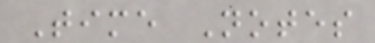Time Notes
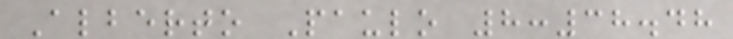Alberto Paulo 8:38.48
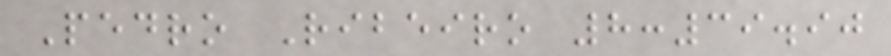Pedro Ribeiro 8:39.90
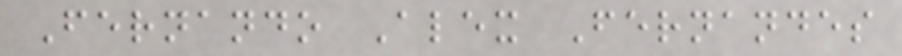Fernando Alex Fernandes
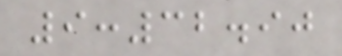9:32.90
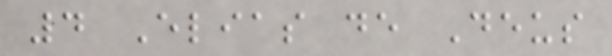4 Elias de Deus
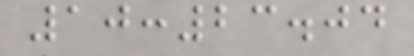10:23.04
